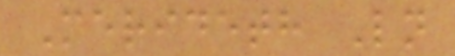Merideth Ln
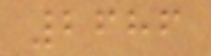2686
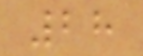28
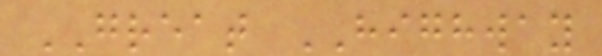GREAT HIGHWAY
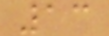13
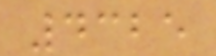4325
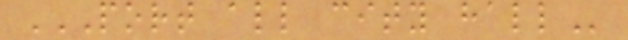PORT ALL CITY HALL
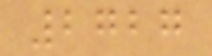2727
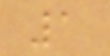1
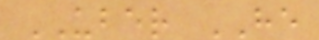UBER HE
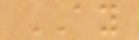AY
